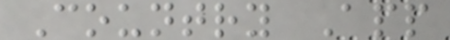Country App
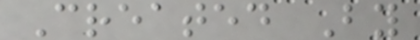Created By
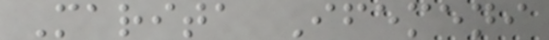Marita Ifemeni
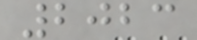2023
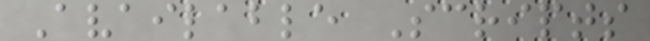Available Scripts
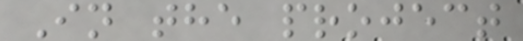In the project
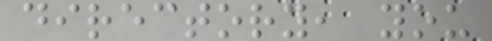directory, you
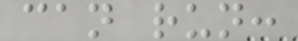can run:
